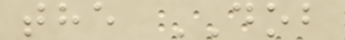the DOB
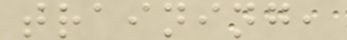training,
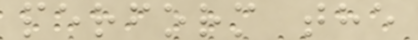perform the
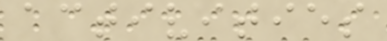activities
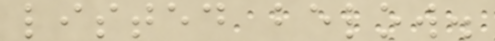listed below.
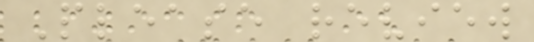Please review
